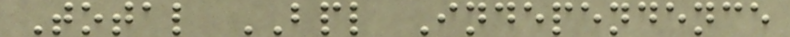Total BPL Independence
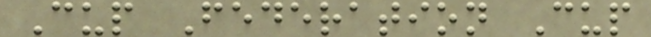Cup Federation Cup
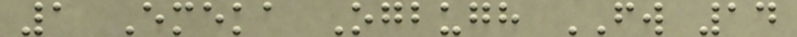1 Emeka Ogbugh FW 14
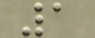1
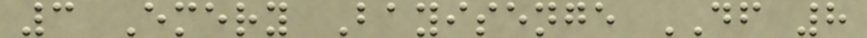3 Emery Bayisenge DF 8
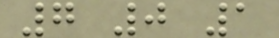7 0 1
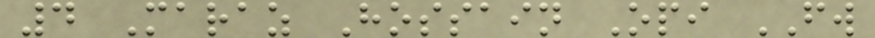4 Maraz Hossain Opi FW
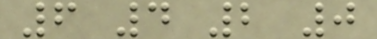6 4 2 0
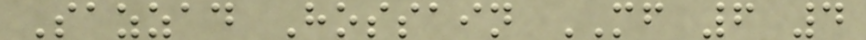Sazzad Hossain MF 6 4
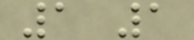1 1
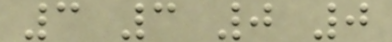3 3 0 0
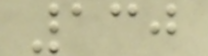130
